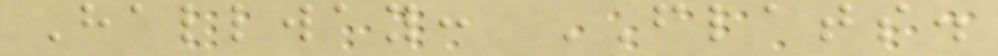Hallway: FLATS.
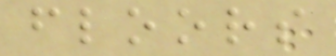floors
